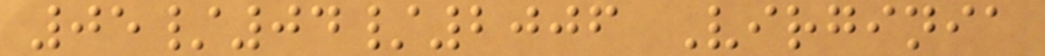05/04/2006 Virginia
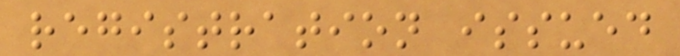registration issued
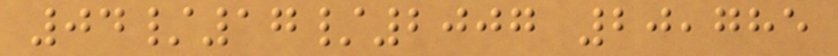04/17/2007 20,785
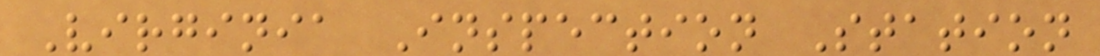Virginia Inspection Station
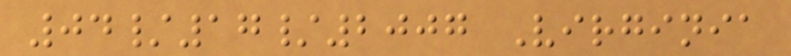04/17/2007 Virginia
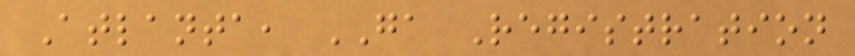Atlanta, GA Registration
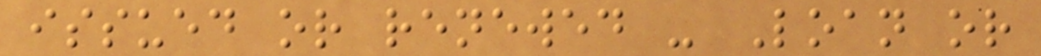issued or renewed - Loan or
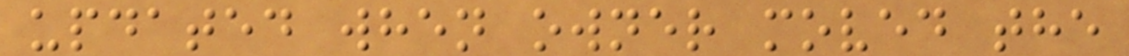updated when owner moved the
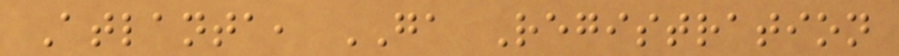Atlanta, GA Registration
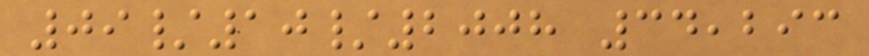09/10/2008 34,293
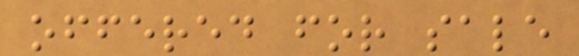offered for sale
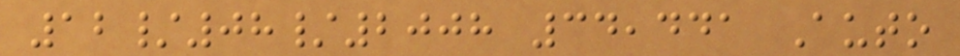12/08/2008 34,441 Auto
